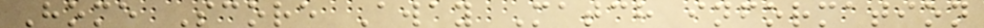Home Score Away Match information
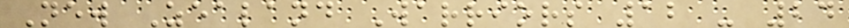New Zealand Warriors 12 - 24
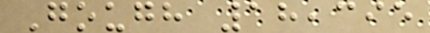Gough 18,395
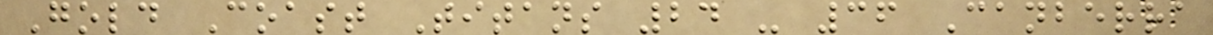Gold Coast Titans 24 - 36 Canberra
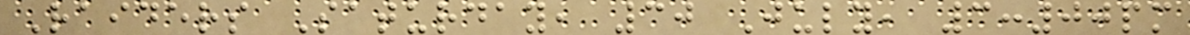Raiders Saturday, 30 July, 3:00pm
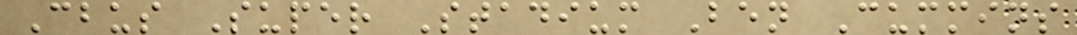Cbus Super Stadium Ben Cummins
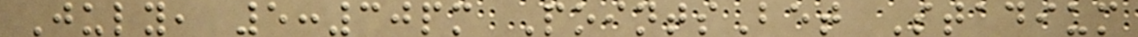July, 5:30pm PointsBet Stadium
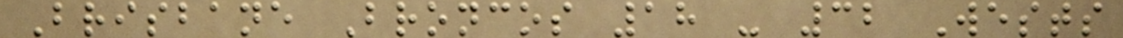Brisbane Broncos 18 - 32 Wests
